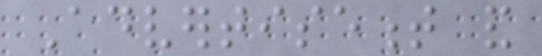Advertisement and
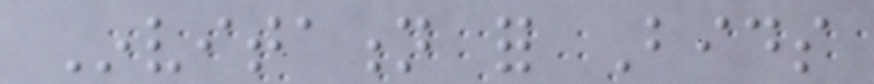Invitation for Bids
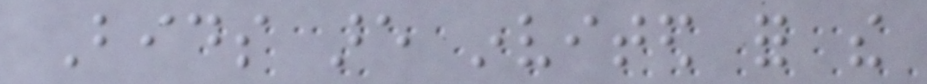Bids are invited for the
